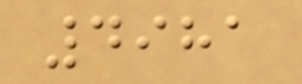4981
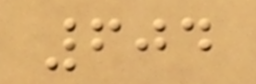604
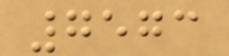7573
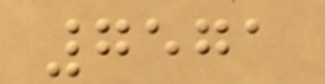7571
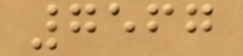7567
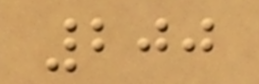200
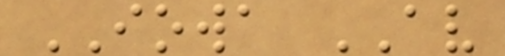IOWA AV
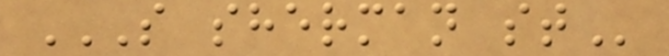S SHERMAN ST
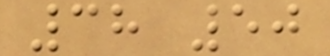38 50
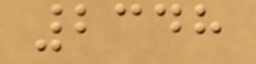2348
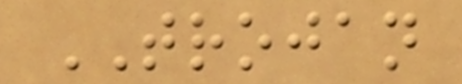TROJAN
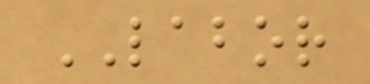LABOR
